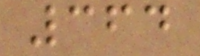364
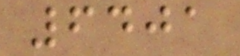6401
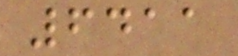6411
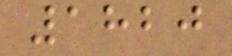1820
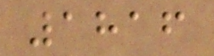1816
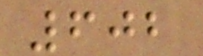602
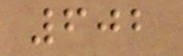602
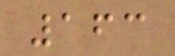163
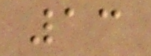13
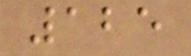125
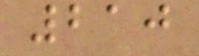210
